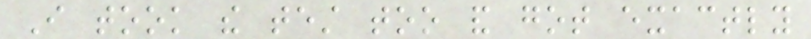I took the test too and got exactly
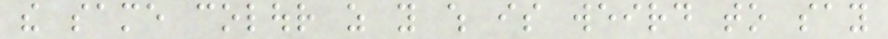the same colour as you which is weird to say
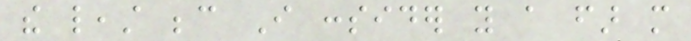the least because I consider you a far more
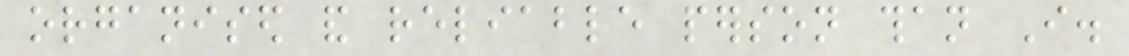organised and reliable person than I.
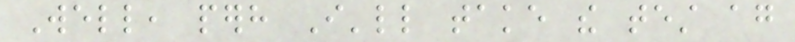Well, perhaps I'll take the test again
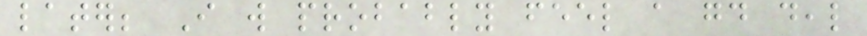later; I will probably feel a good deal
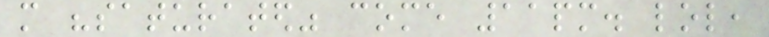more "saturated" come 11pm. lol,
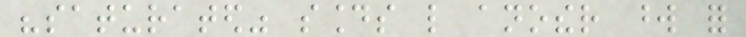"saturated" sounds like another word for
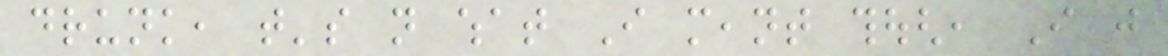drunk, that's not what I meant though, I just
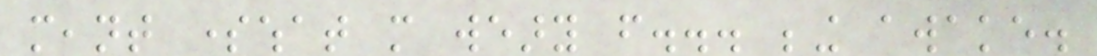meant somewhat more weary from... being awake.
